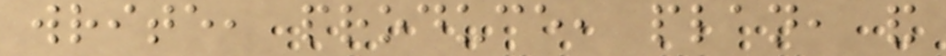write, produce, plan, and
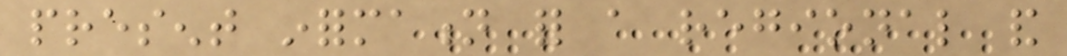present information for a regional and
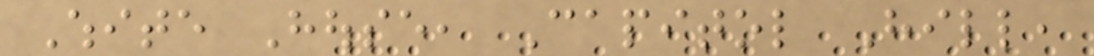White House, Capitol Hill,
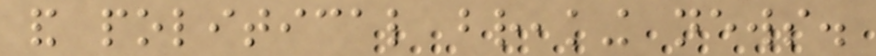and political breaking news.
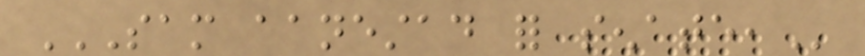SAM AANESTAD FOR SENATE,
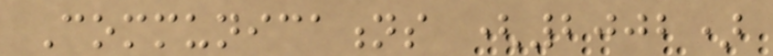Communications (2002)
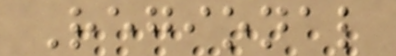Regional
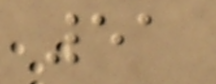51
